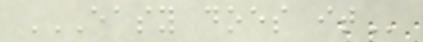EASY DOES IT
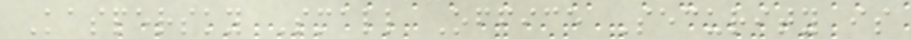Kaspersky Small Office Security is
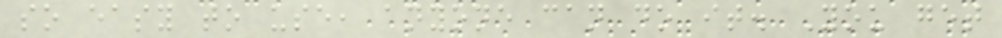so easy to use, anyone can do it. You get
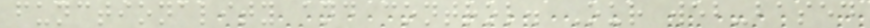functionality and control. Our web-based
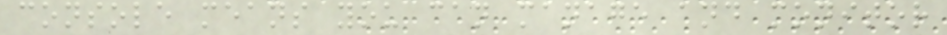console means you can manage and monitor
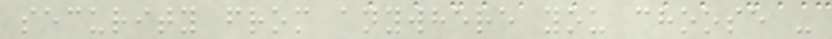security from anywhere you choose -
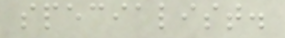specialist.
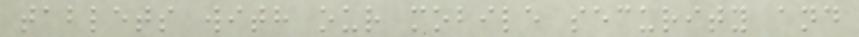tablets with our mobile security and
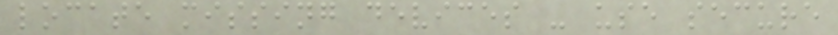locate missing devices - use secure
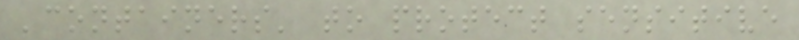'containers' to protect sensitive
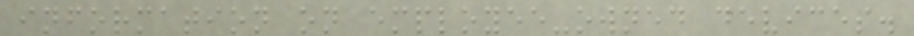information on employee-owned devices.
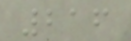216
